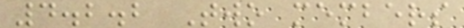4.2.2 Two members
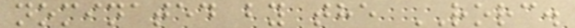nominated by the RORC.
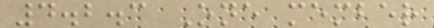4.2.3 One member
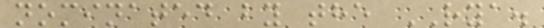nominated by the RYA.
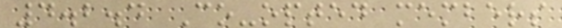4.2.4 Co-opted members
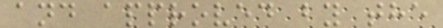and approved by the
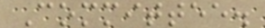Committee.
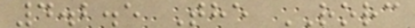4.2.5 The RORC
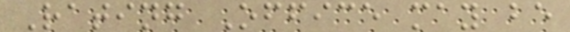Rating Office may be
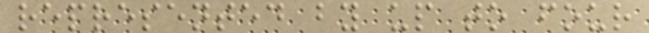represented by up to four
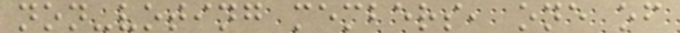non-voting members, one of
